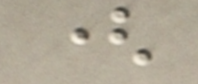(
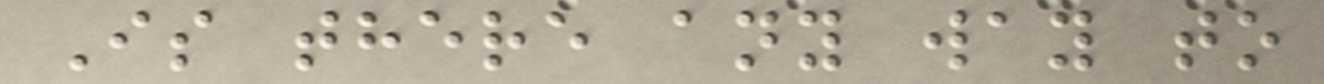Is there any way to
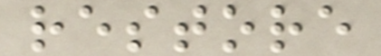restore
